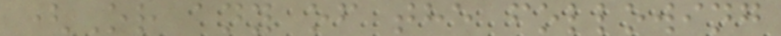(Or any of the following
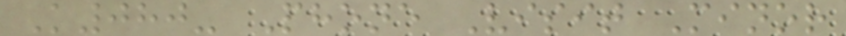K080- Phone Visit Minor
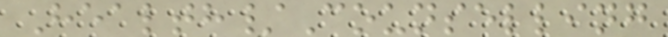Health/Counselling
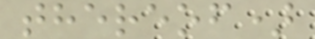thereof)
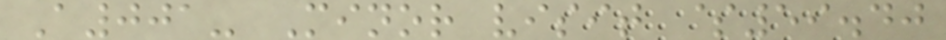A001- Minor visit $59.40
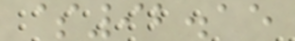$92.15
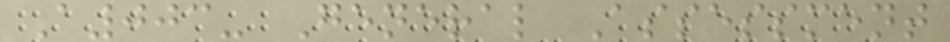A003- General Assessment
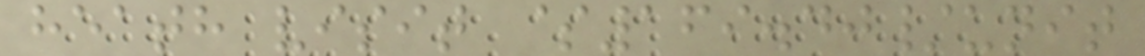heath visit $169.40/unit
